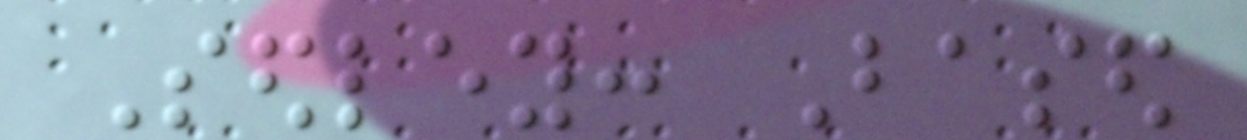Sedley: Based
